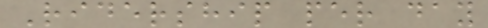Ridership per day
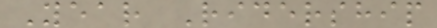Year Ridership
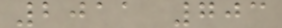2011 703
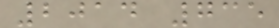2014 735
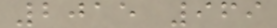2015 969
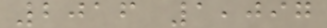2016 1,097
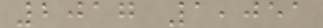2017 1,051
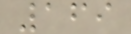169
